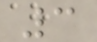3
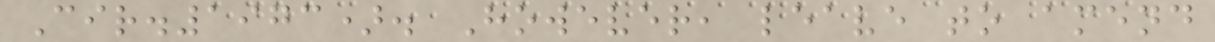Cir.1973). However, leave to amend
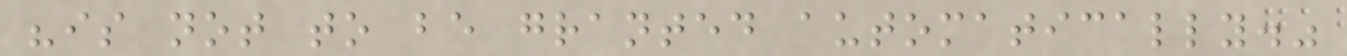"is not to be granted automatically."
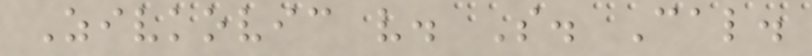Zivkovic v. S. Cal.
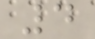4
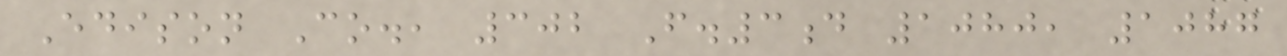Edison Co., 302 F.3d 1080, 1087
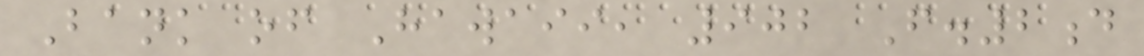Bank of Hawaii, 902 F.2d
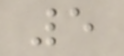5
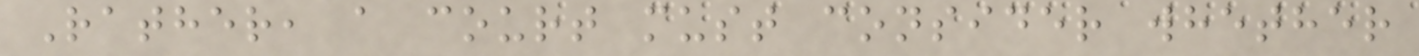Rather, a court must consider whether
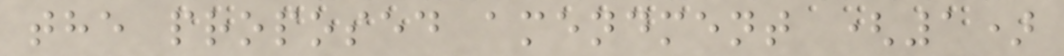the proposed amendment (1)
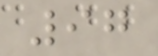97
